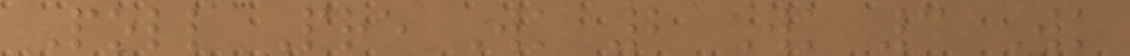Poll Pre Wk 2 Wk 3 Wk
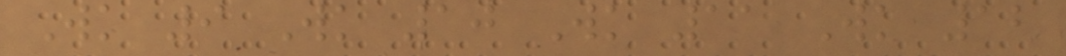Wk 9 Wk 10 Wk 11 Wk 12
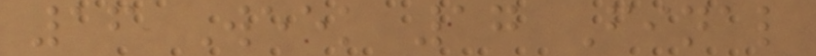16 Week 17 Final
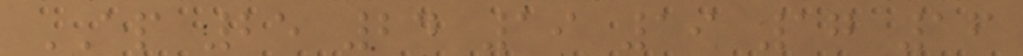AP 25 24 19 19 17 16
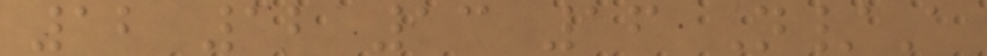12 12 13 16 N/A
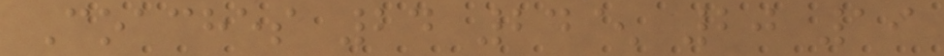Coaches 24 24^ 20 19
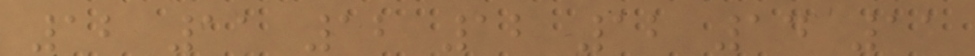12 11 12 12 12 14 11
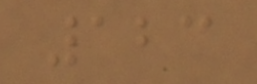123
